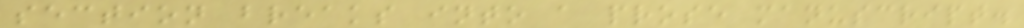section breaks into a prose manuscript.
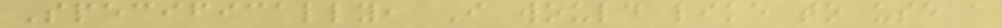Specifically, I would like to use a
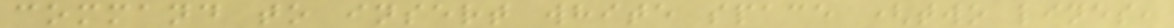command to insert white space (two lines,
